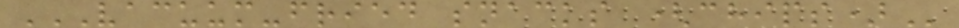VACUUM-FRIED SNACKS (CHIPS)
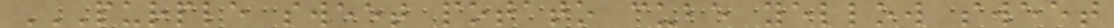PURPLE SWEET POTATO CUBE YELLOW SWEET
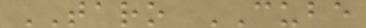TARO CUBE
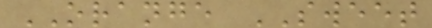ORANGE SWEET
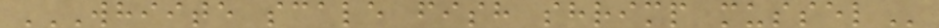WHIITE SCALE FISH SHRIMP MUSSEL
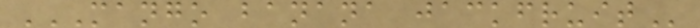MANGO BANANA JACKFRUIT
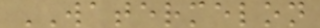WATERMELON
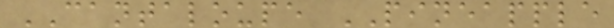CANTALOUPE PINEAPPLE
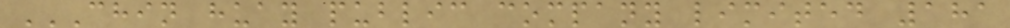CHIN HUAY PUBLIC COMPANY LIMITED 181
